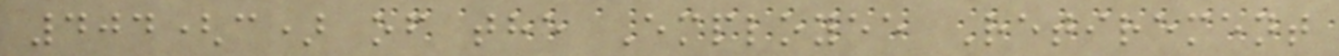404(c) of the Employee Retirement
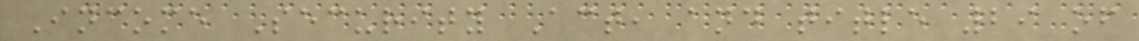Income Security Act, and title 29 of
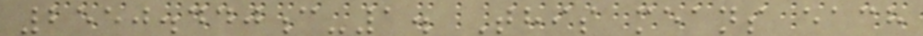2550.440c-1. This means each
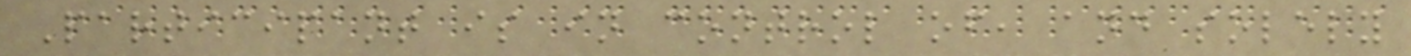Participant is in control of, and solely
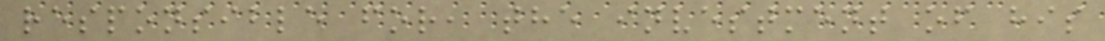responsible for, the investment of his
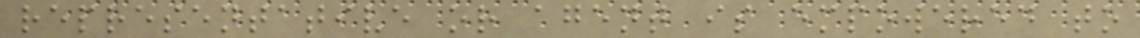representative or agent is empowered to
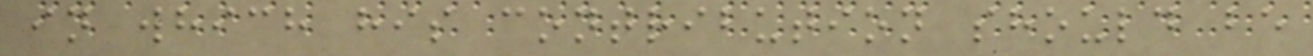in which his contribution should be
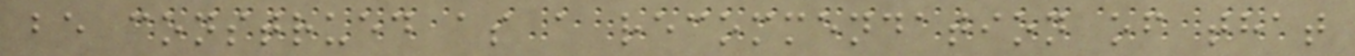be construed as a recommendation of that
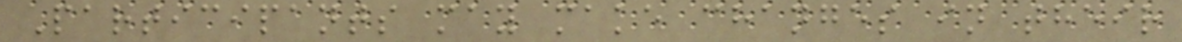Participants may make changes in their
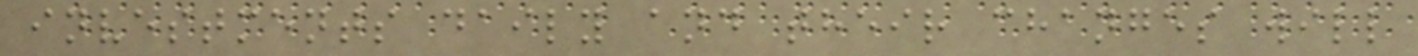investments daily and their changes will
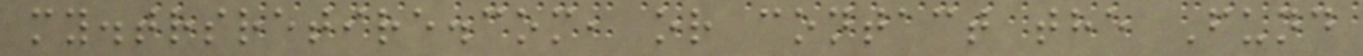my.trsretire.com, or contact the Fund
